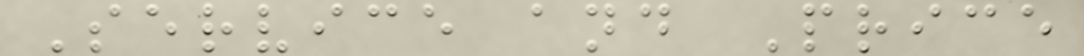Service and Price
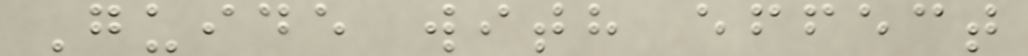Guide with effect
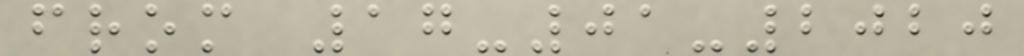from 17-01-2020
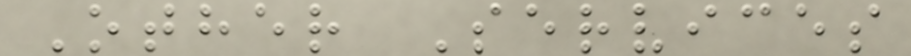Other Services
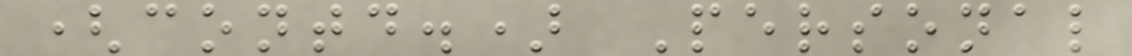(contd.) Personal
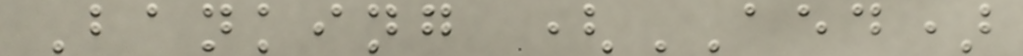Banking (AED)
